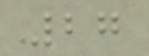27
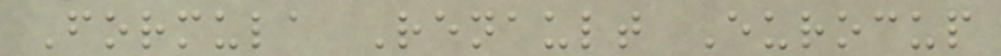Formula Renault Eurocup
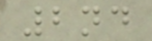2nd
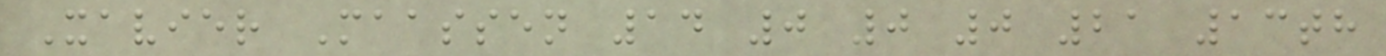Xavier Maassen 14 0 0 0 21 13th
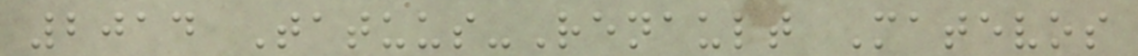2014 Tatuus-Renault Matevos
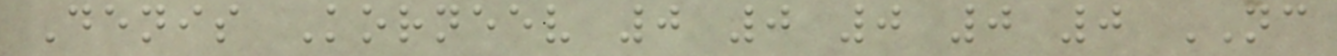Denis Korneev 0 0 0 0 0 NC
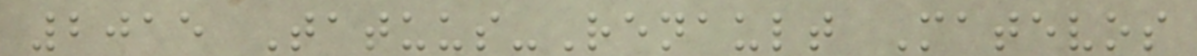2015 Tatuus-Renault Matevos
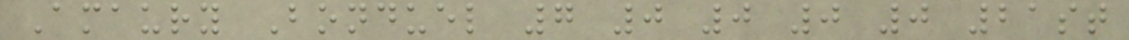Amaury Bonduel 7 0 0 0 0 21st
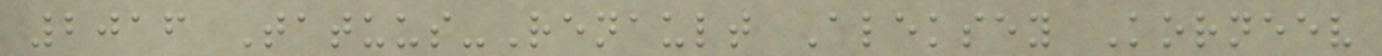2016 Tatuus-Renault Aleksey Korneev
